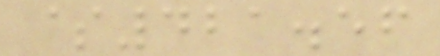$421.56
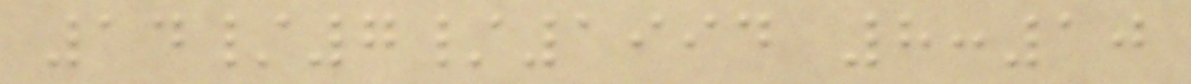14/7/1994 8:10
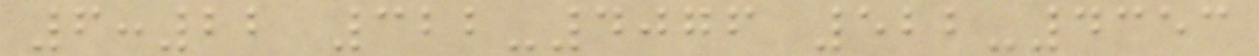6:22 322-4076 522-4353
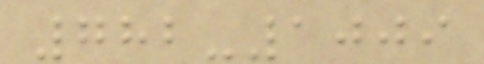782-1009
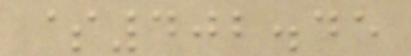$402.45
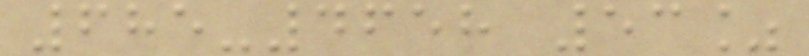685-4658 53%
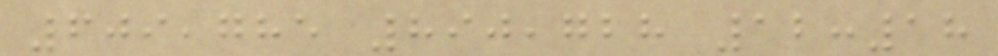609,785 890,728 12:18
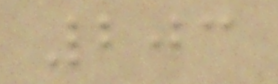203
